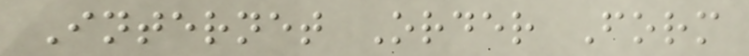Internet Order Form
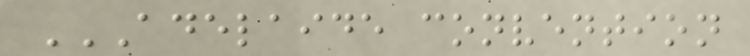ADELAIDE CONVENTION
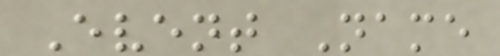Event Name
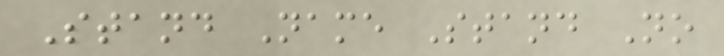Stand Name Stand No
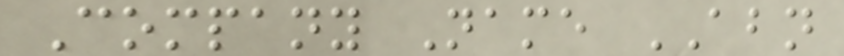Company Name ABN
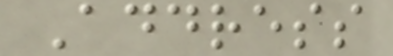Address
